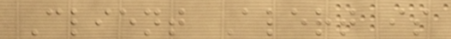Client Alert is
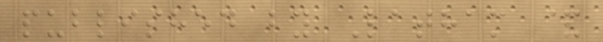published by Latham &
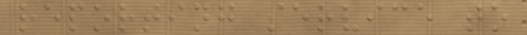reporting service to
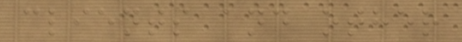clients and other
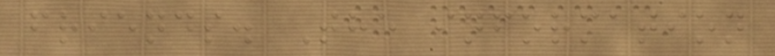friends. The information
